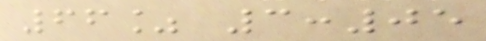66% 3:05
